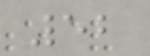52
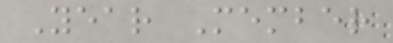Year Member
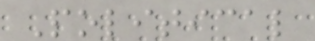Political
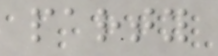party
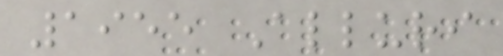1955 Alluri
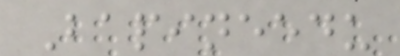Bapineedu
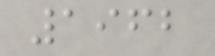1962
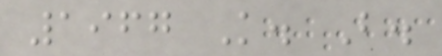1967 K. B.
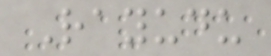Rayudu
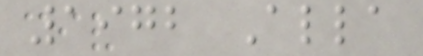1972 Alla
